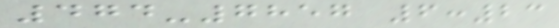474-7857 6:23
